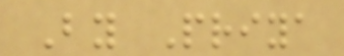By Priya
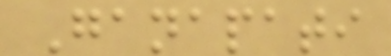Ganapati
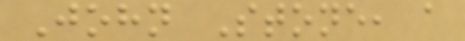John Stone, a
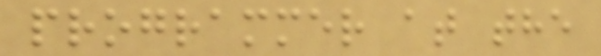programmer at the
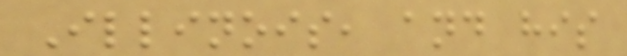Illinois, and his
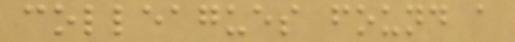colleagues found a
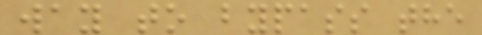way to bypass the
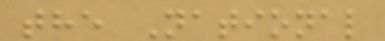the National
